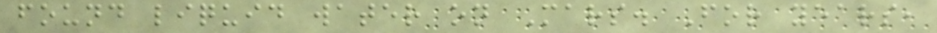found liquid water on Mars. For years,
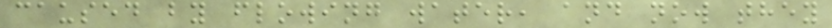caused by flowing water, and now they
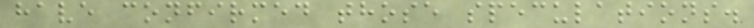have confirmed those speculations.
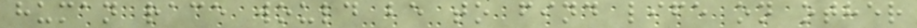human race would be to find life on other
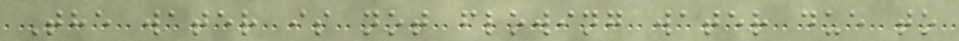The water is not flowing water due to
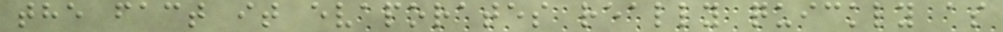the fact it evaporates really quickly as
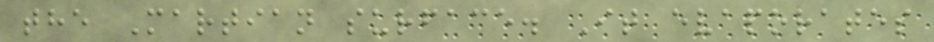the Martian surface. It evaporates
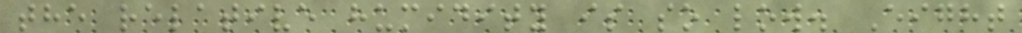the relative humidity is so low. Eight
